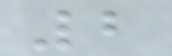2
